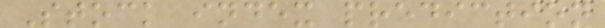Stock index prediction
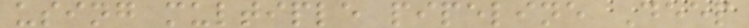using multiple pipeline Deep
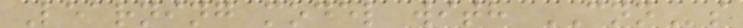Learning model with CNNs
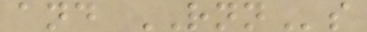and RNNs
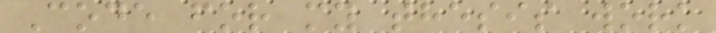Code for my thesis work
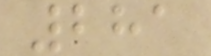281
